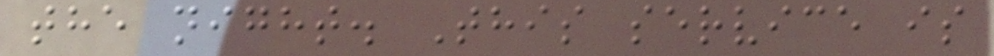the night. This service is
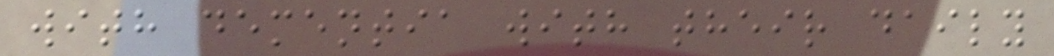with dementia with their daily
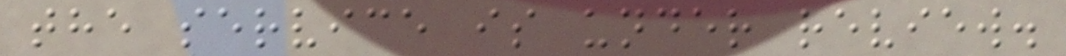the service is under review.
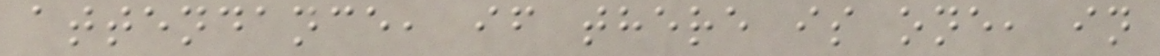attendance, if there is one, in
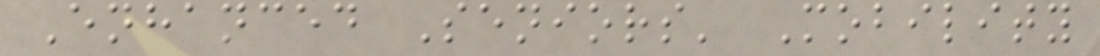Enhanced Seniors' Mobility
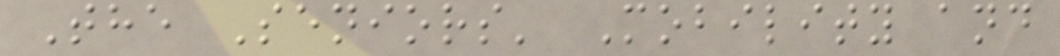The Seniors' Mobility and
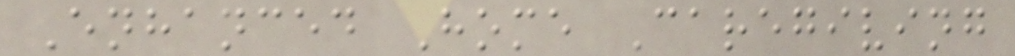Enhanced Home Caregiving
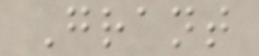Grant
